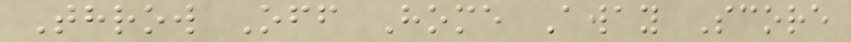Throw Off Home Away Score
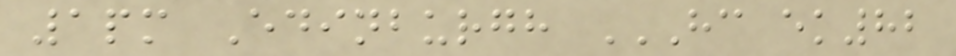1pm Edinburgh HC EK82
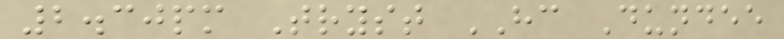2.30pm Tryst HC Dundee
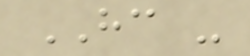HC -
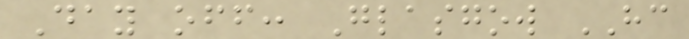Day off: Glasgow HC
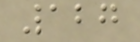127
